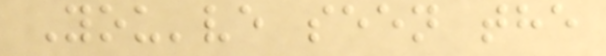You've seen the
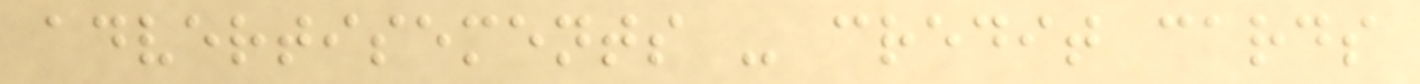advertisements - credit cards
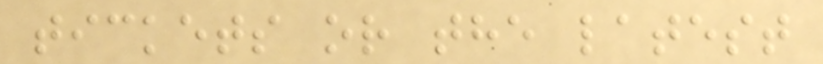tickets or the latest
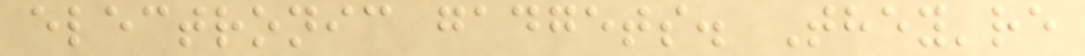electronic gadgets. They're
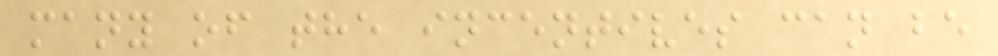many of the incentives can be
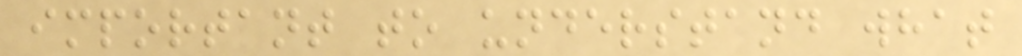important to understand what
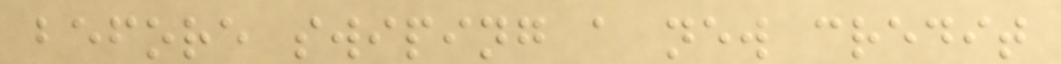before swiping a new credit
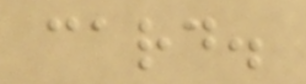card.
